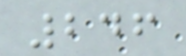246
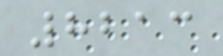8213
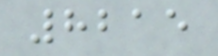8215
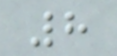8
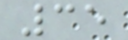35
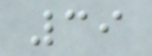39
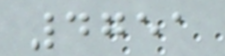4751
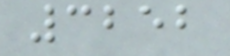3252
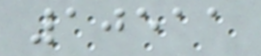10511
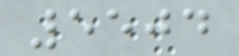5504
